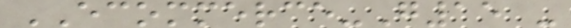ECOMMERCE-G15 -
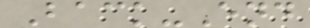Back-End
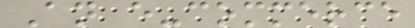An e-commerce
